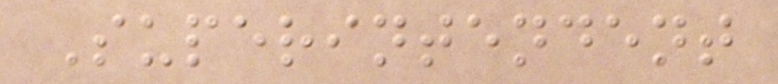Superintendent
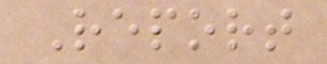Report
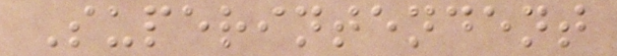Superintendent
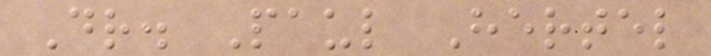Dr. Paul Hertel
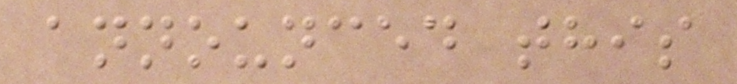announced this
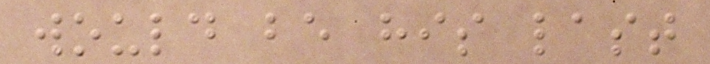would be his last
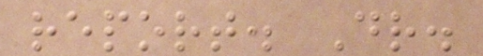report. Dr.
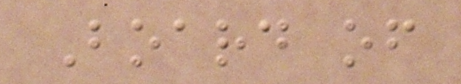Board of
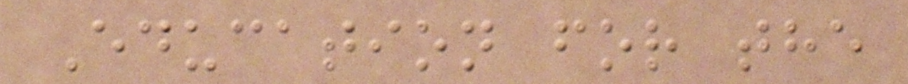Education for the
